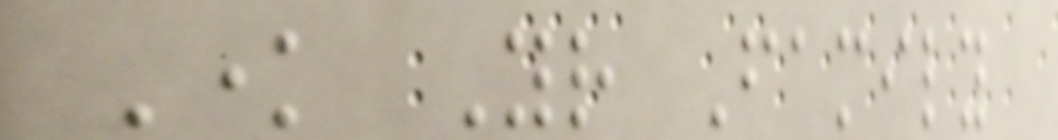Know Your Family
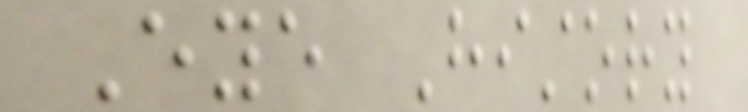Eye History
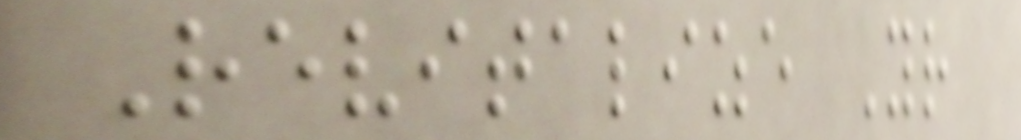Revitalize Your
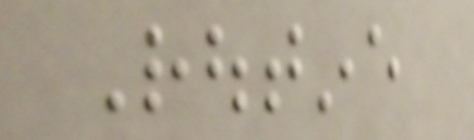Routine
